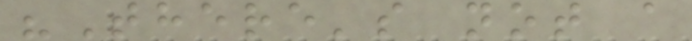"There's not a
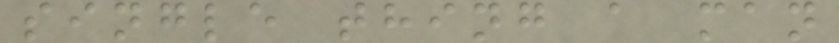single thing a man
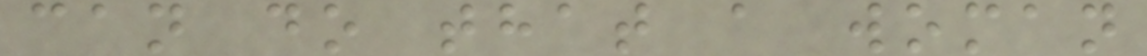can do that a woman
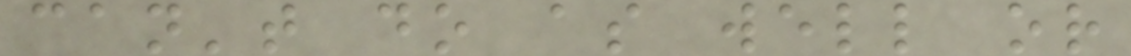can't do as well or
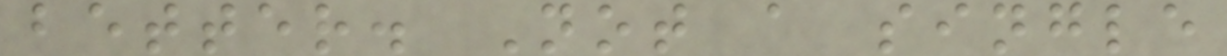better. Not a single
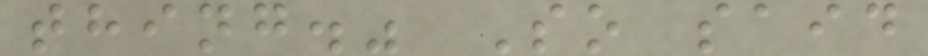thing." So said
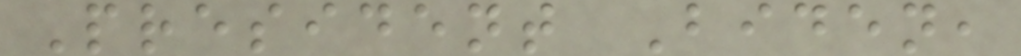President Biden,
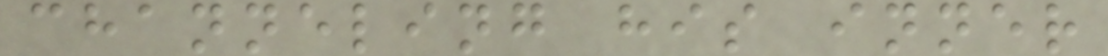channeling his inner
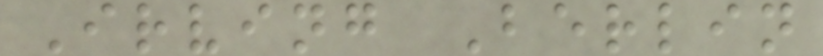Irving Berlin
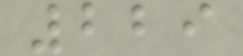229
